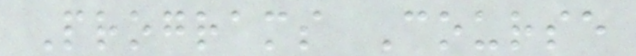Programs Course
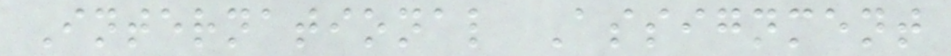International Assignment
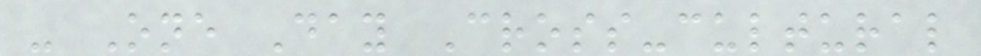- One Day Cross-cultural
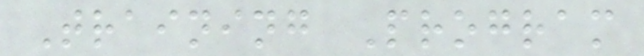Training Program
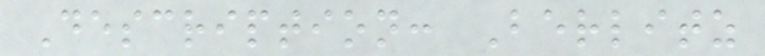Description: Berlitz
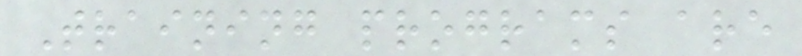Training programs are
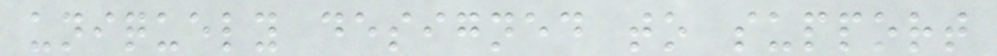uniquely designed to support
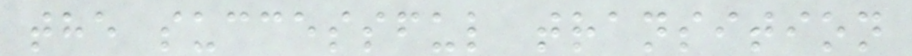the successful transition
